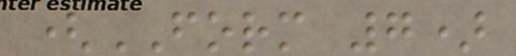(FORM 7)
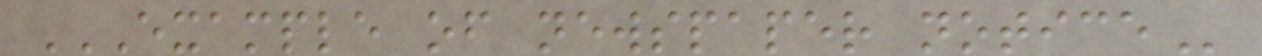EXAMPLE OF NEWSPAPER NOTICE
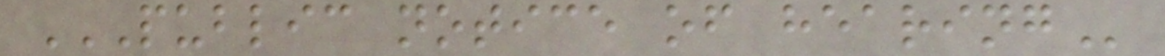PUBLIC NOTICE OF HEARING
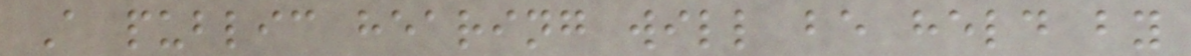A public hearing will be held by
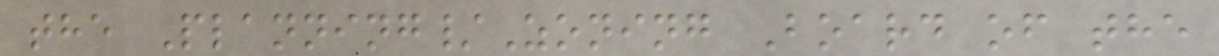the Planning/Zoning Board of the
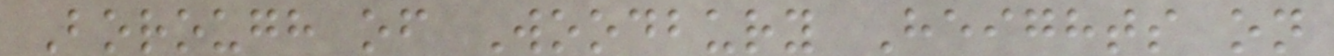Borough of Woodbury Heights on
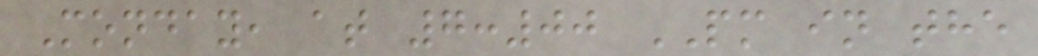Monday, at 7:00 PM in the
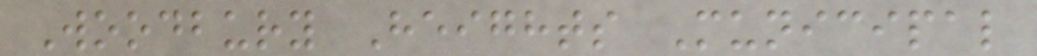Woodbury Heights Municipal
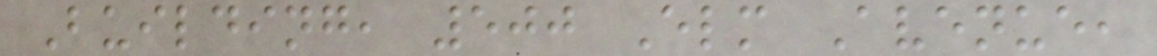Building, 500 Elm Avenue,
